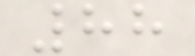88
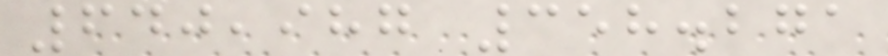640,987 358.271
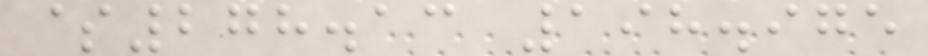$278.13 198.975
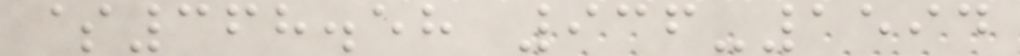$368.58 936-1594
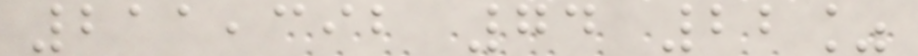211,392 74 22%
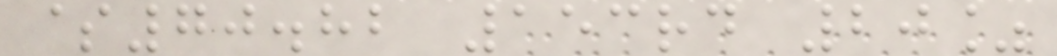$70.82 153rd 20%
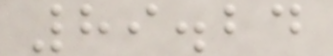89.24
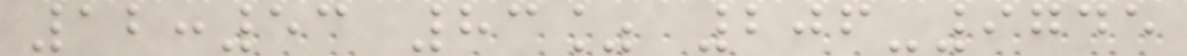12:53 83% 206-9745
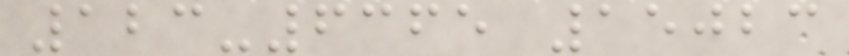123-6365 15023
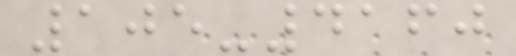105-4160
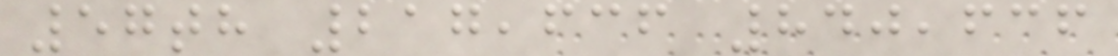57th 217,636 840,636
